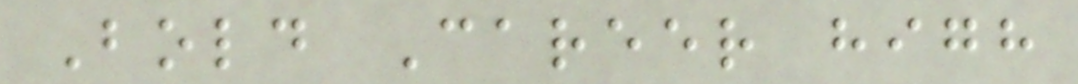Bold Career high
